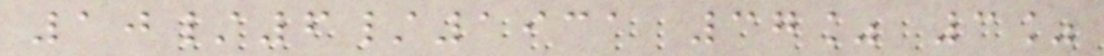10/6/1931 37% 3%
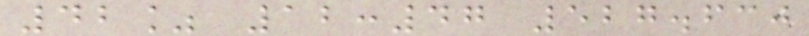42% 12:47 527.630
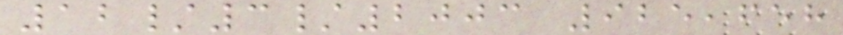12/3/2003 925,658
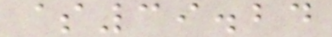$39.24
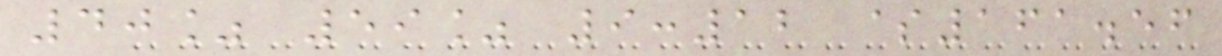40% 59% 9:12 $161.56
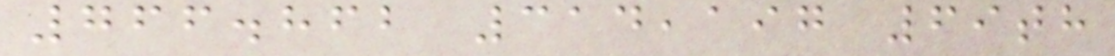766.862 314,197 69th
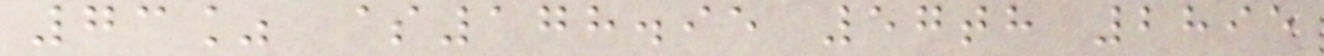73% $178.95 57th 2895
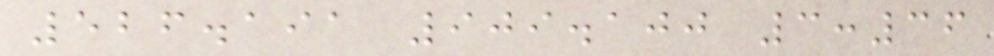526.191 909.100 3:36
